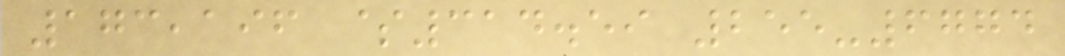173,196 $314.59 255-6774
